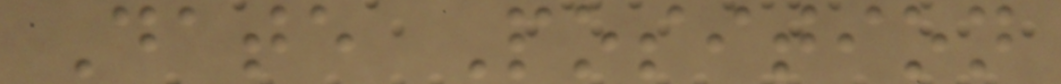Date Position
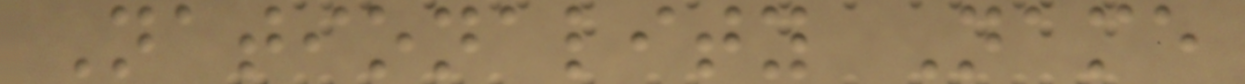Nationality Name
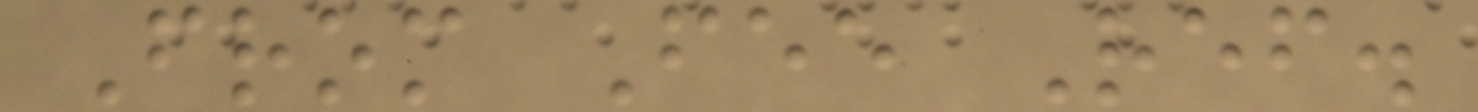From Fee Ref.
